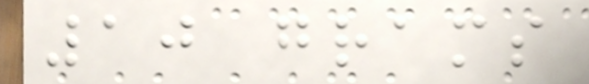10 grams
